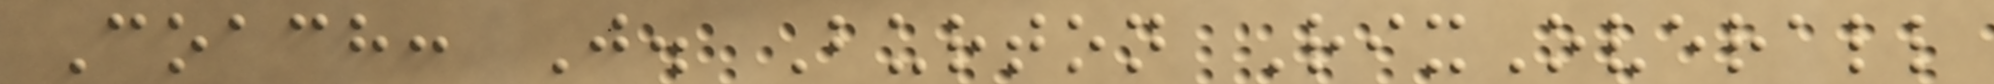Coach: J. Burton RixOverall
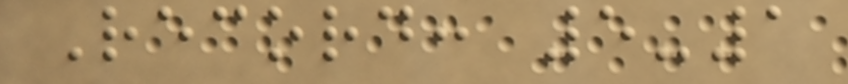Record: 5-1
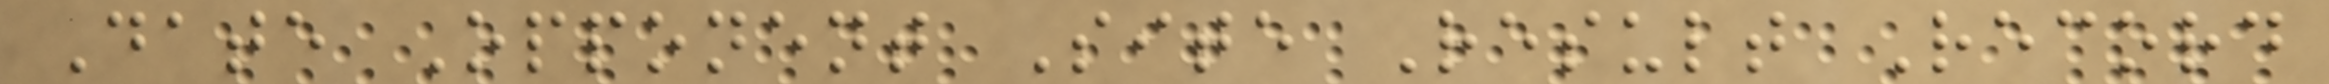Date Opponent Site Result Record
